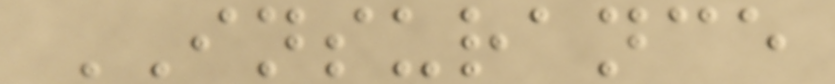INSURANCE
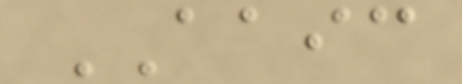AAIC
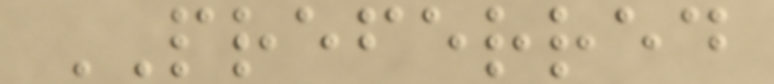PREFERRED
